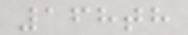168th
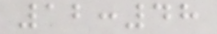12:48
